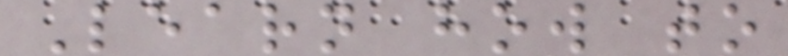Learn how to
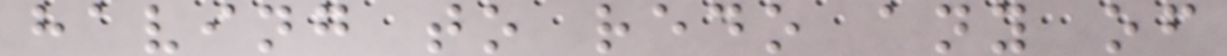having to redo any of
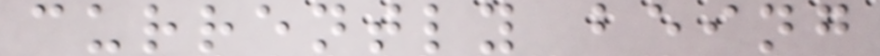currently being
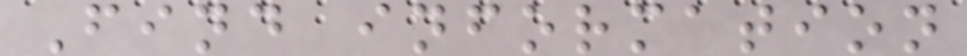Find information
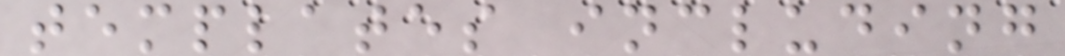templates including
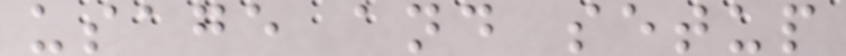usage and setup
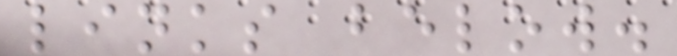links below.
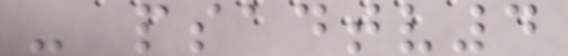- psadtv4
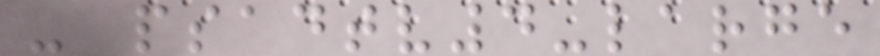- psadtv4-large
